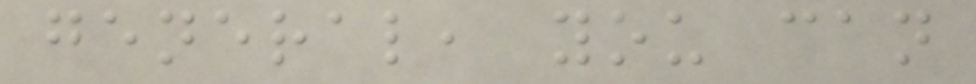general, you can
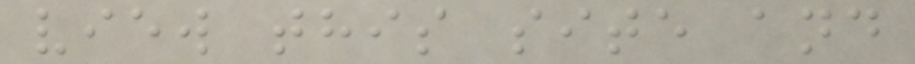view this site and
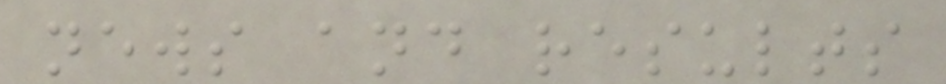news and results
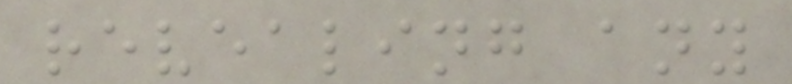revealing any
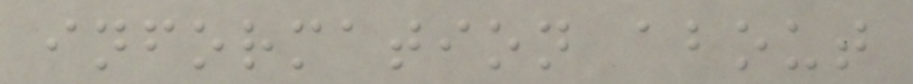information about
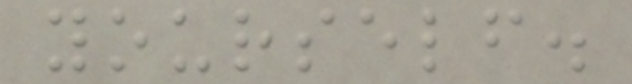yourself.
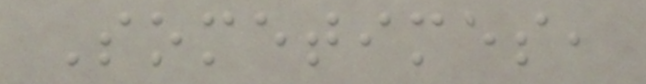Sometimes,
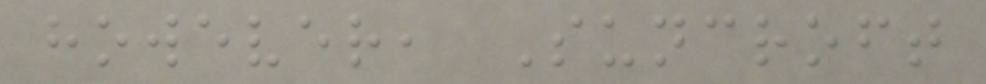however, Suncroft
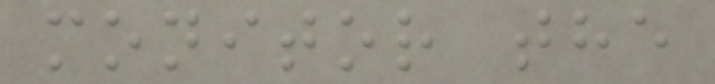monitor the
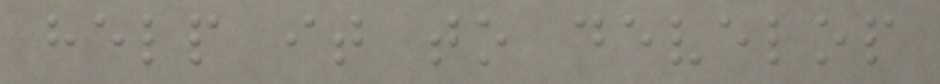help it to develop
